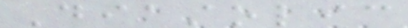Diastolic
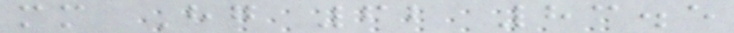mm Hg 62 83.5
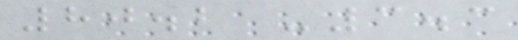80.2 -3.3
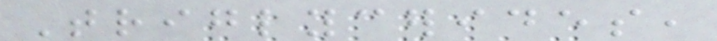Triglycerides,
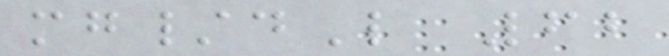mg/dL 62
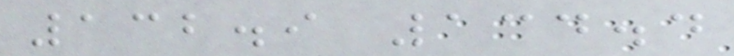132.9 134.4
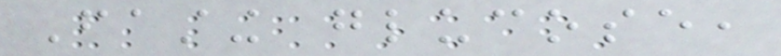Fasting glucose,
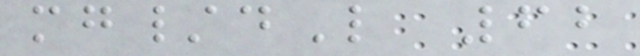mg/dL 62
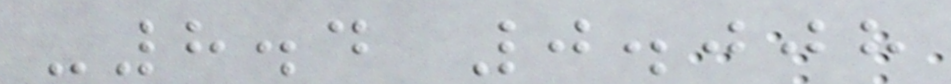-8.4 0.008
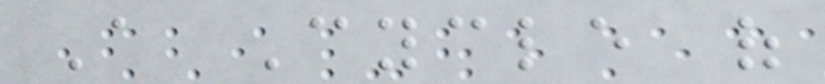A Cycle of
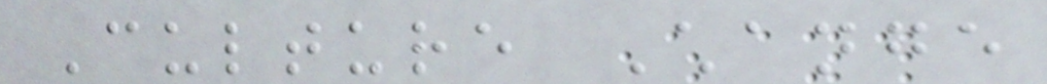Culture Change
